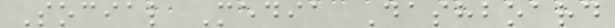Social Media Dashboard
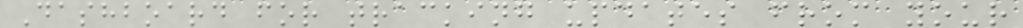Dashboard for tracking updates from your
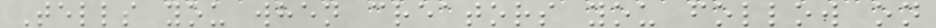Tells you when creators you follow on
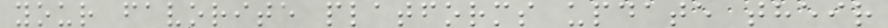your favorite platforms update their
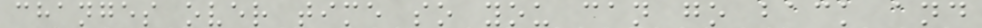changes over time so you can go back and
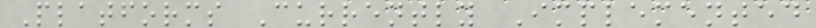Platforms Currently Implemented
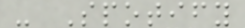- Spotify
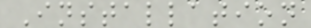Installation
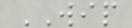WIP
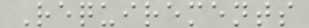Requirements
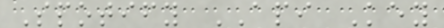Spotify API Key
